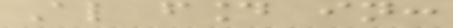Also found in:
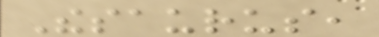Thesaurus,
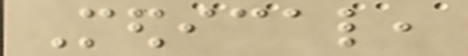Medical,
